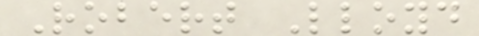Robert Lloyd
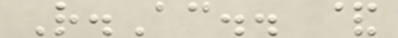R.Ac.. &
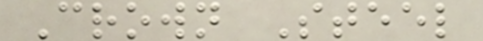Crown Steel
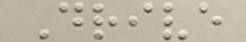Drive
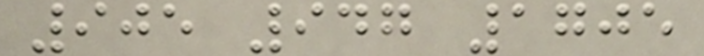905 947 1705
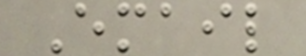Email
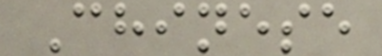Chinese
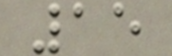15
